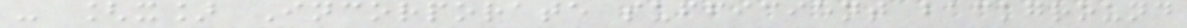- [x] Incorporate sufficient background
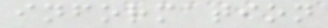information
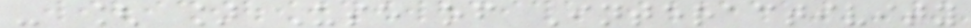- [ ] Use of Interactivity
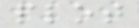plot
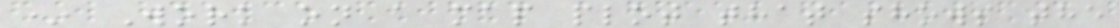* Work on a map plot that shows the
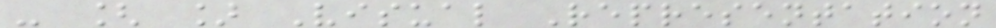- [ ] Visual Representation
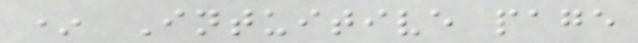* Intuitive page
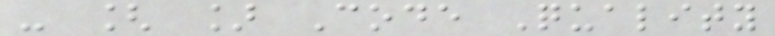- [ ] Code Quality
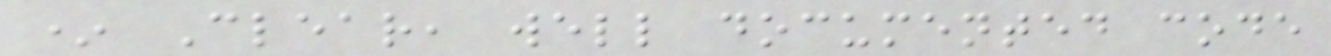* Clear, well documented code
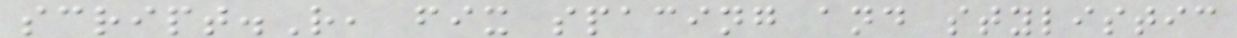script.R, fix spacing and stylistic
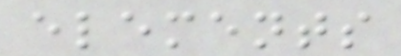elements
